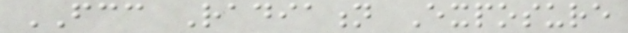FCC Radiation Exposure
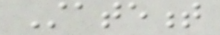Statement
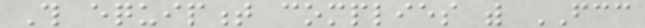This equipment complies with FCC
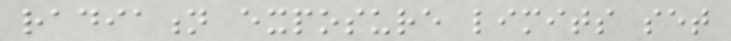radiation exposure limits set
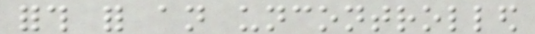forth for an uncontrolled
